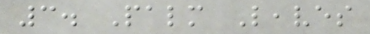3. Palm Leaves
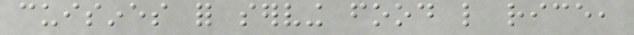cuisines for serving food like rice,
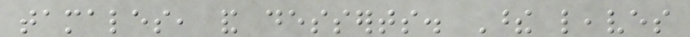tamales, and desserts. These leaves
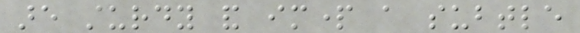are sturdy and impart a subtle
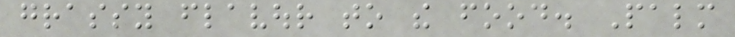grassy flavour to the food. Palm
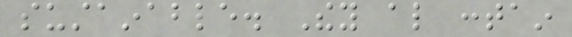sustainable. They also contain
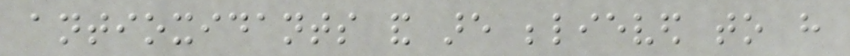antioxidants and are believed to have
